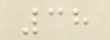38
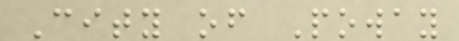City of Poway
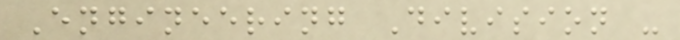Engineering Division -
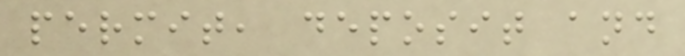permit, deposit and
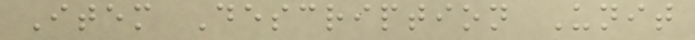Item Description Unit
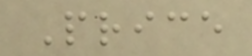Price
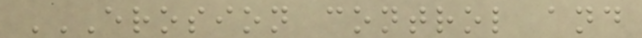EROSION CONTROL AND
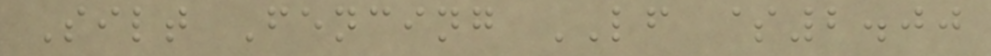Silt Fencing LF $2.00
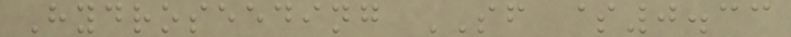Hydroseeding SF $0.33
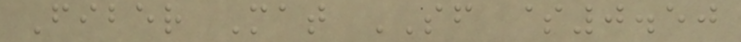Fiber Mat SF $0.50
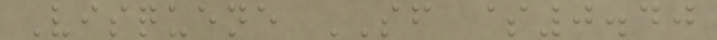Visquene SF $0.40
